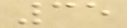35
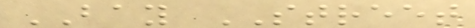BAY STREET
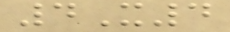4X4
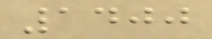1400
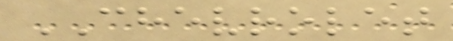CHEVROLET
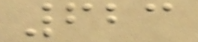623
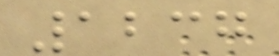1237
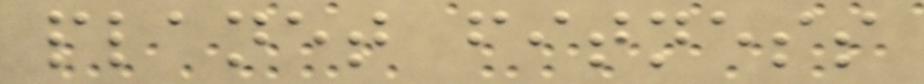planet fitness
